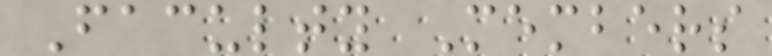Faculty Members
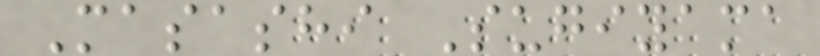Masashi Sugiyama
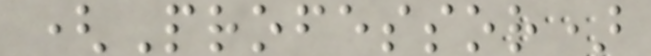(Professor)
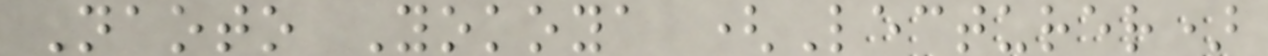Naoto Yokoya (Lecturer)
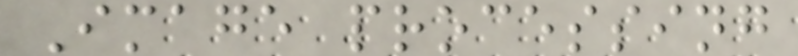Image processing
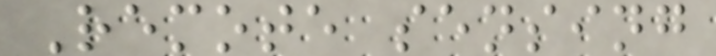Remote sensing
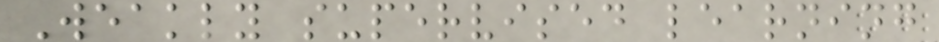Weakly supervised learning
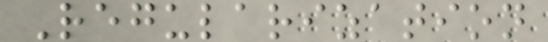Regularization
